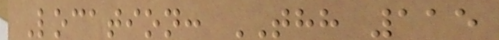Location: THH 115
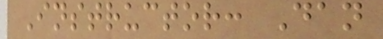Instructor: Dan
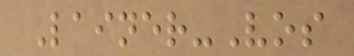Lainer-Vos
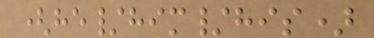(he/him/his)
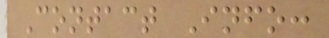Contact Info:
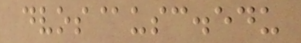dvos@usc.edu
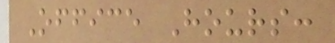Office Hours:
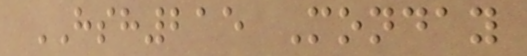HSH215 Monday
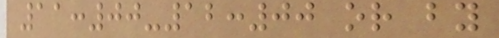11:00-12:00 or by
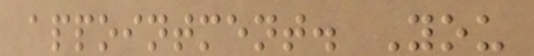appointment. You
